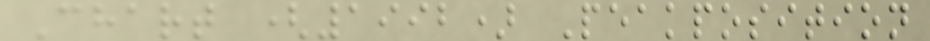Chart (1992) Peakposition
